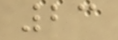23
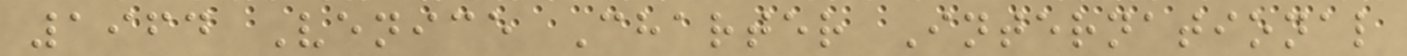1964 Venice Charter International
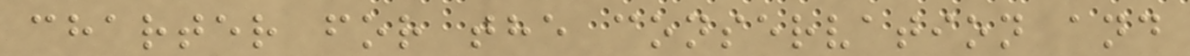charter for the conservation and
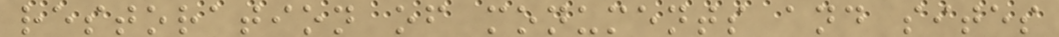restoration of monuments and sites
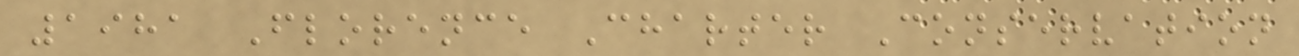1981 Florence Charter Conservation
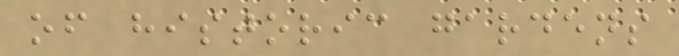of historic gardens
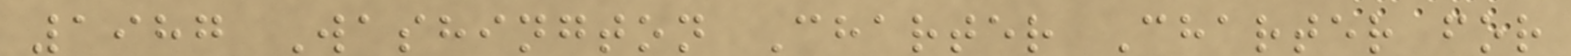1987 Washington Charter Charter for
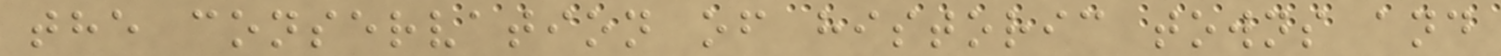the conservation of historic towns and
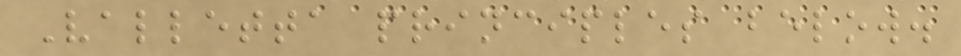Valletta principles below.
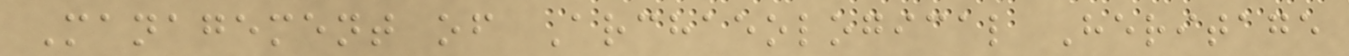Management of Archaeological Heritage
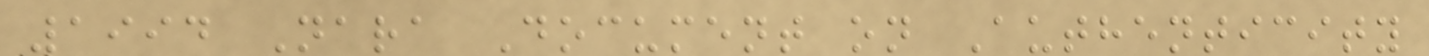1994 Nara Document on Authenticity
